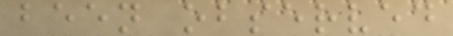been observed
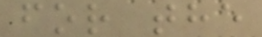for the
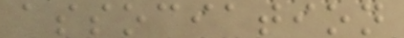association
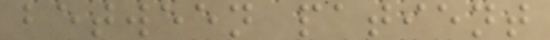between patient
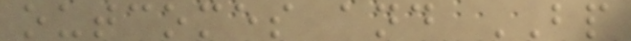outcomes and BP
